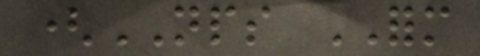(NPS FORM
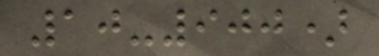10-900)
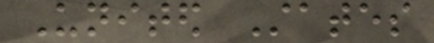United States
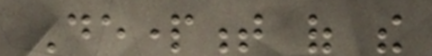Department of the
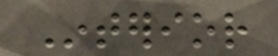Interior
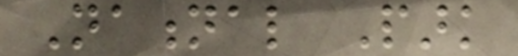National Park
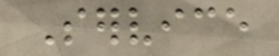Service
